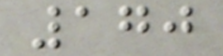170
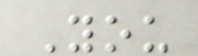You
